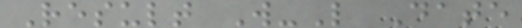Result W-L Date
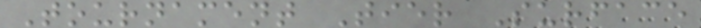Tournament Tier Surface
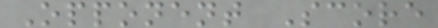Opponent Score
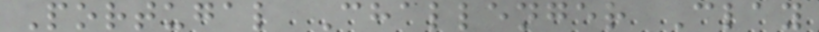Portugal Challenger Clay
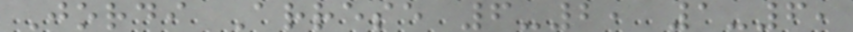Jordi Arrese 6-2, 1-6,
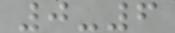0-6
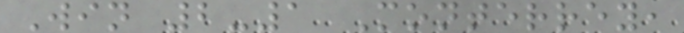Win 2-1 Monterrey,
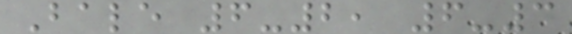Bale 6-2, 6-3
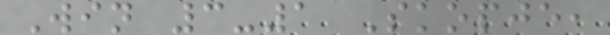Win 3-1 Skopje,
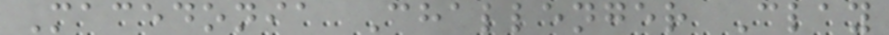Macedonia Challenger Clay
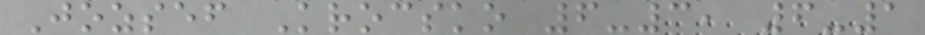Jozsef Krocsko 6-3, 6-1
